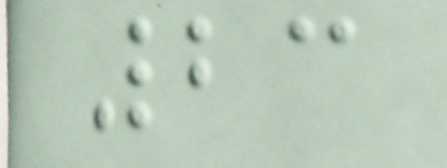23
